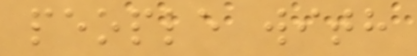people with
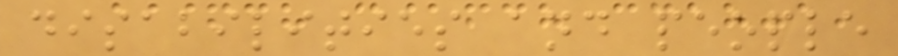disabilities and people
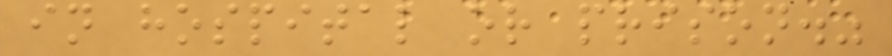in hospital or prison."
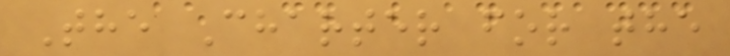The Charter for the
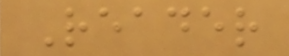Reader
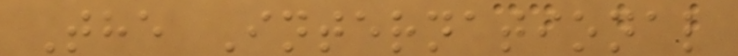The International
